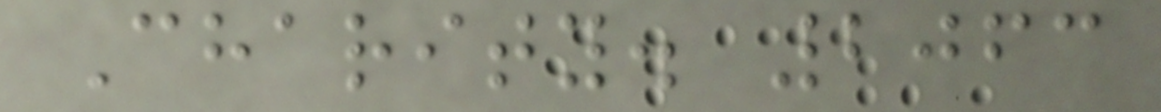Charity. 2063
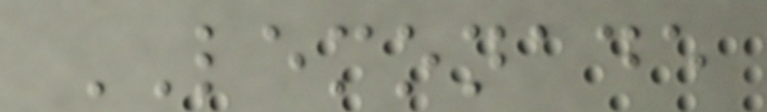LEMONADE
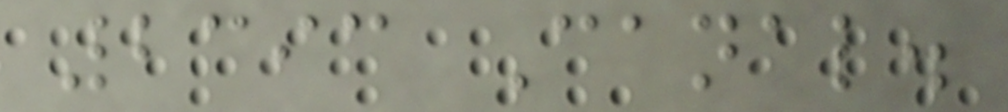2393 Canal.
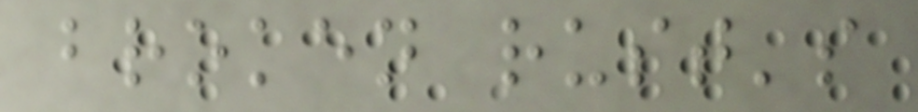broken rust's
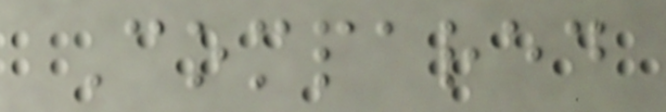Compared
